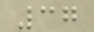37
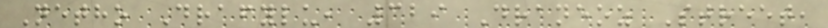Netho Drafylu, 329 Draneoz Street,
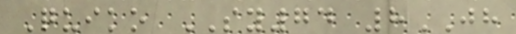Quiko SY74 8JH
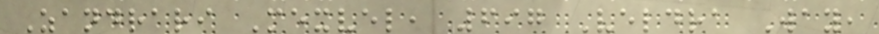Zandrari Mexvel, 697 Veldra Way,
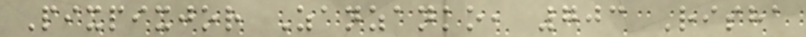Pixpixjor Zanzanko, 703 Risha
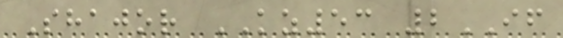Shajor KZ53 2IF
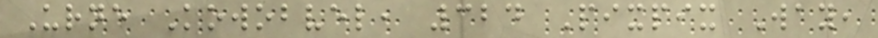Urne Kowobvel, 324 Pixpix Way,
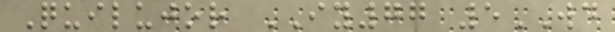Quilujor IY77 5WD
